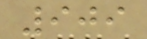909
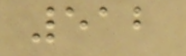512
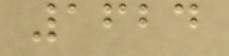1624
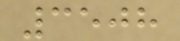3508
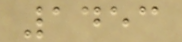1453
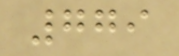779
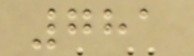781
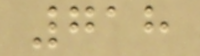718
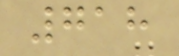718
